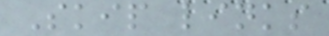Skip links
